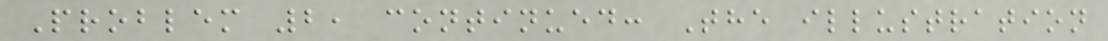Problem 2, continued: The illustration
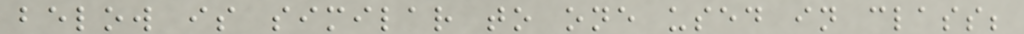below is similar to one used in class;
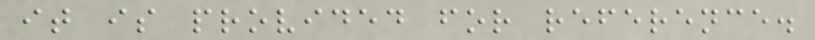it is provided for reference.
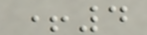+4
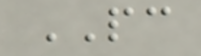PC
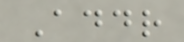Addr
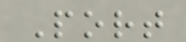Port
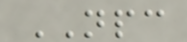NPC
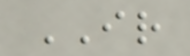IR
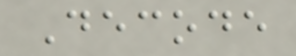Decode
